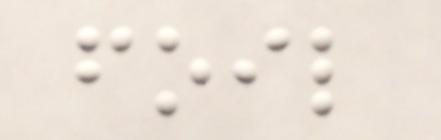foil
